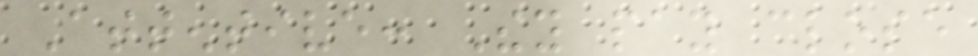Attentive: They pay close
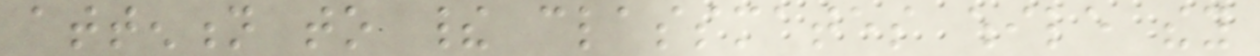attention to their classmates while they
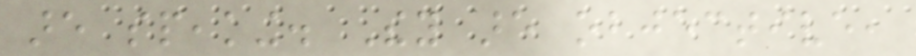are speaking. They are objective,
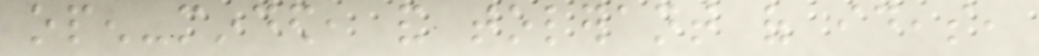open-minded, and tolerant of ideas,
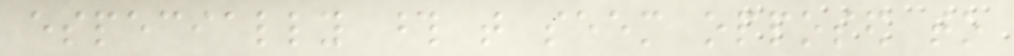especially those that seem opposed to
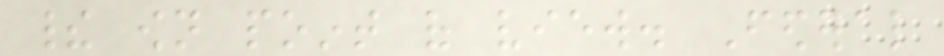their own point of view. Federal
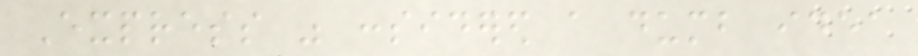Express was considered a dumb idea
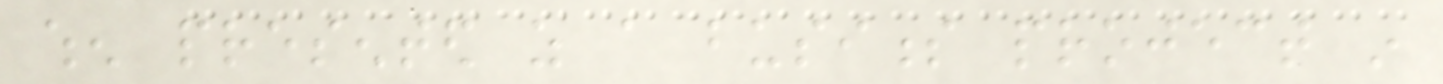when presented as a business project in
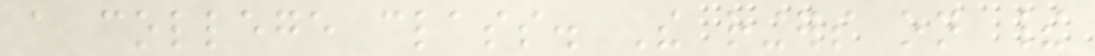a college class. The ringers on their
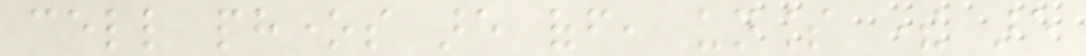cell phones are off, unless there are
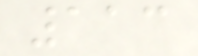113
